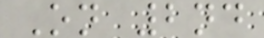On 2nd
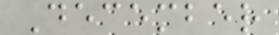December
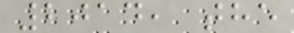2014, the
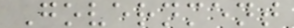Government
